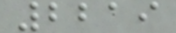2219
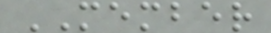MEMBER
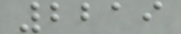2219
